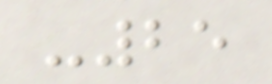-25
